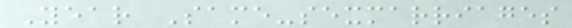Year Same-sexmarriages
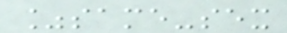%same-sex
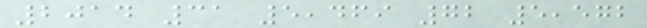2014 31 5,469 72 5,572
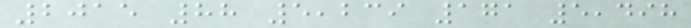2015 88 5,239 171 5,498
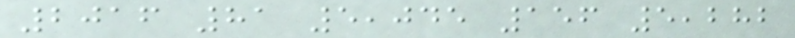2016 81 5,045 156 5,282
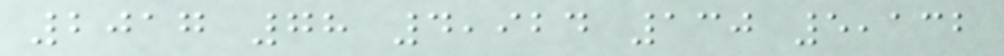2017 78 4,924 130 5,132
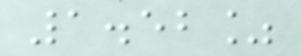1.52%
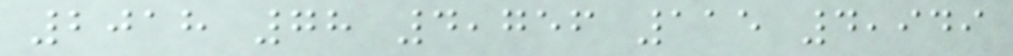2018 78 4,756 115 4,949
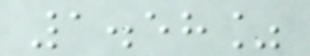1.58%
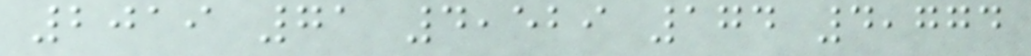2019 71 4,529 174 4,774
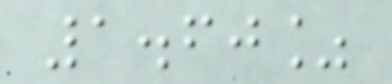1.60%
